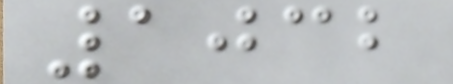1032
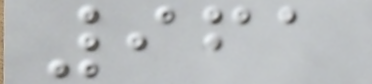961
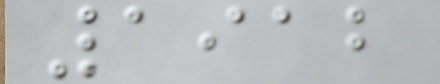1912
